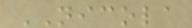NICOLA
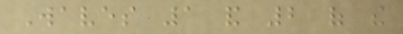Waves 1 and 2 of the
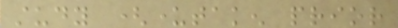study (undertaken prior
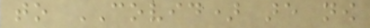to COVID) are now
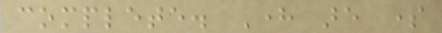complete. Here are some
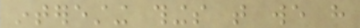interesting things that we have
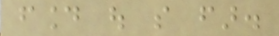found out so far.
